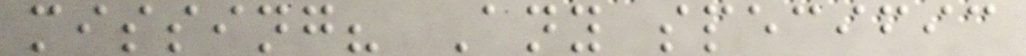missing? Any specific
